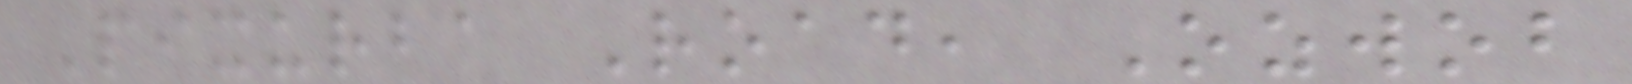Pixurba Road, Ozwob
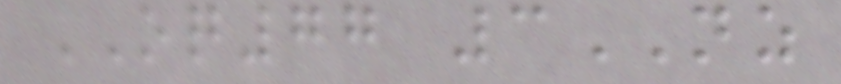OQ77 3NZ
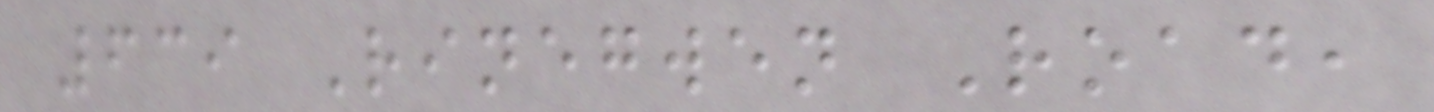639 Rinegwen Road,
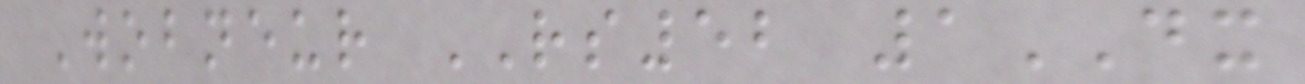Wobneur RS52 1DX
